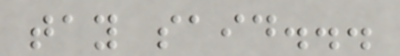tay said...
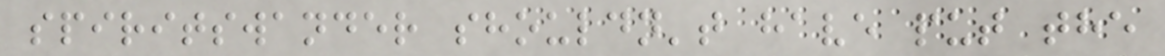spiritswander shouldn't have put the
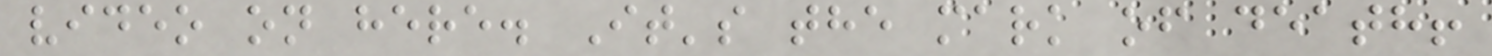video on here. It's the mark of death!
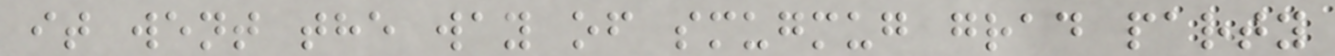it went the way of smugmug grad party
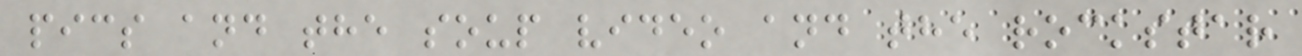pics and the soup video and the rockstar
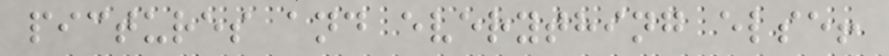pictures and everything else!
